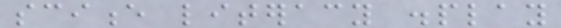science literacy display
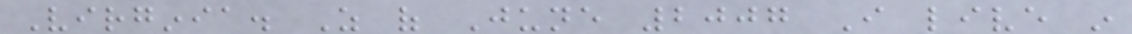Virginia. As of June 2007 I live in
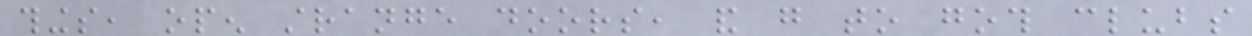things, open strange doors, and go to goth clubs
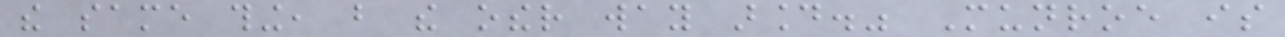the same thing, but the other way around." Munroe is
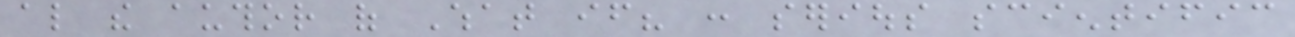also the author of What if? : serious scientific
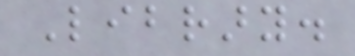Library.
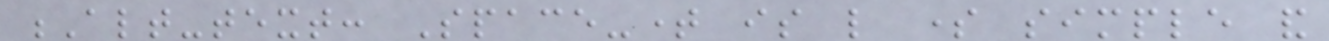Alt-text: Space-time is like some simple and
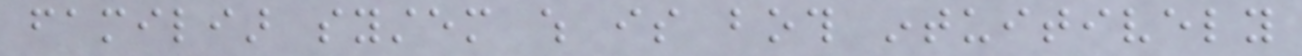familiar system which is both intuitively
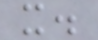it.
